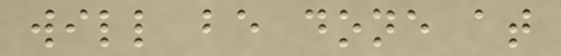will be done at
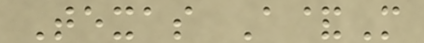Texas A&M
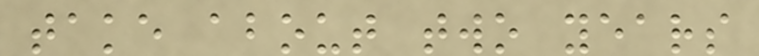take about two years
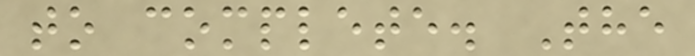to complete. The
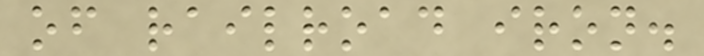of railroad iron.
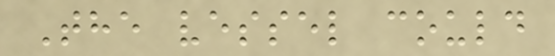The vessel could
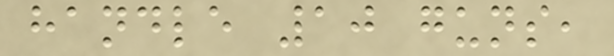handle 10 guns,
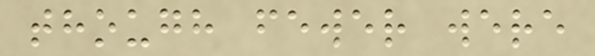though fewer were
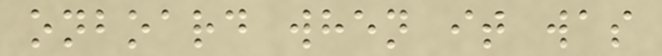onboard when it was
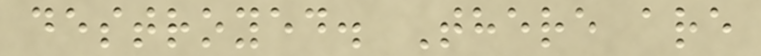destroyed. There are
